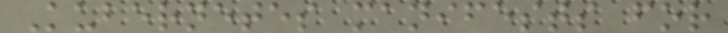Kubernetes manifests for
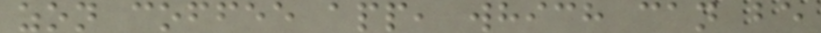zon coffee app, which can be
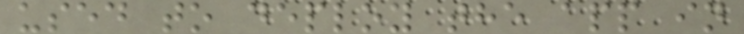used to deploy the app in
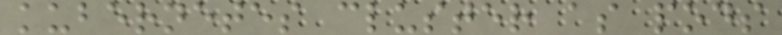kubernetes cluster as pods
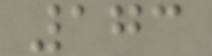173
